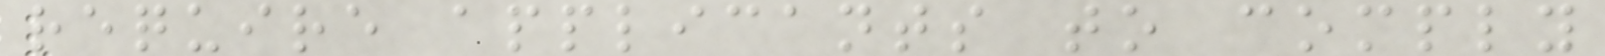require applicants to comply
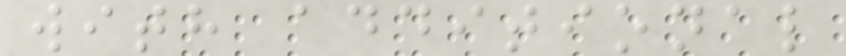with additional
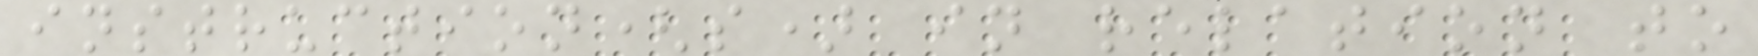instruction(s) in relation to
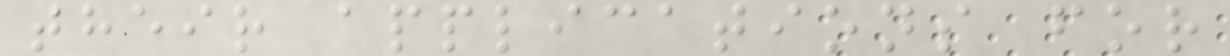their applications for
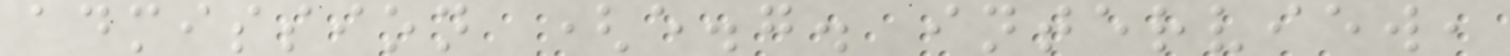admission (e.g. interview,
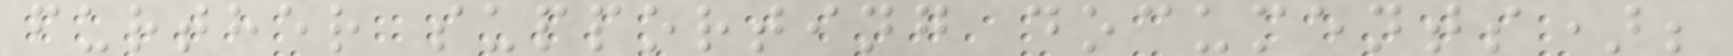further supporting documents);
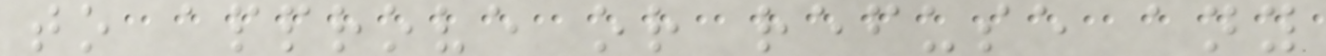to approve or refuse any
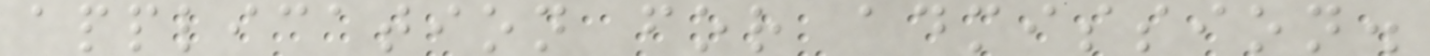application for admission.
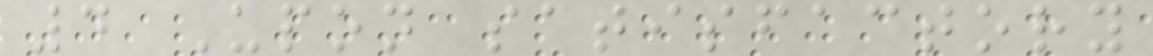4 Upon satisfactory
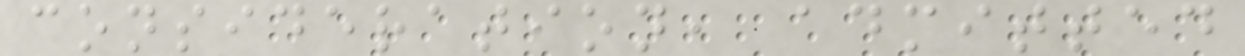consideration, admitted
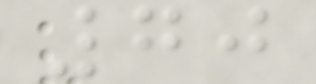70
